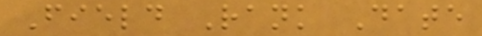Field Rank Date
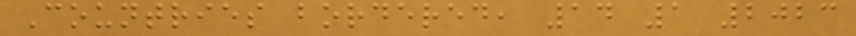Countries bordered, 14 1 2023
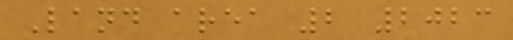Land area 2 2023
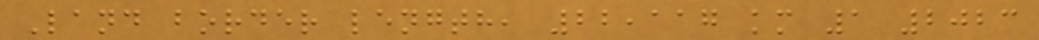Land border length, 22,117 km 1 2023
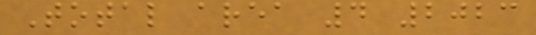Total area 4 2023
